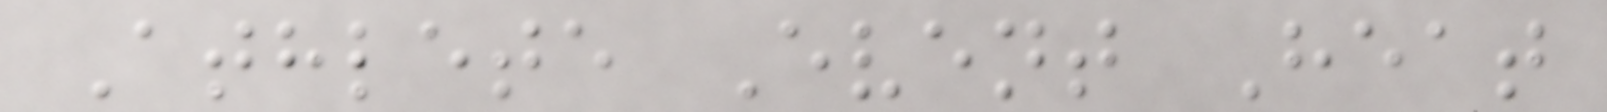Athlete Event Heat
